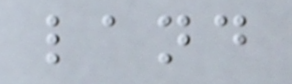land
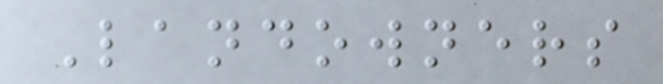Landowners
